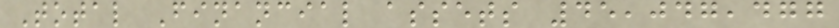Total Financial assets 45,047,477
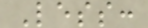Less:
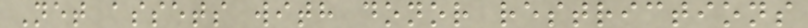Net assets with donor restrictions
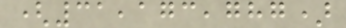(31,173,787)
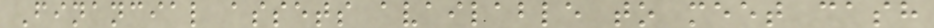Financial assets available to meet cash
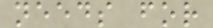needs for
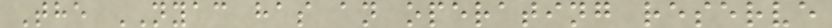The NYAC has an operating reserve
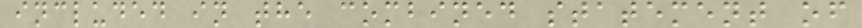included in the combined statement of
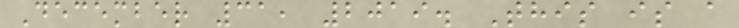December 31, 2019. This is a
